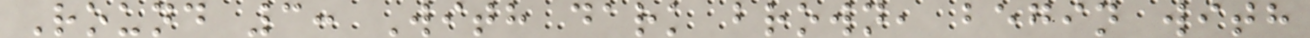Round 3: With dark brown, begin with
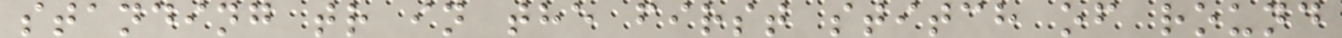standing tr in the first stitch of round
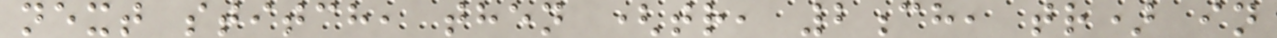next stitch, then (tr, 2ch, tr) in
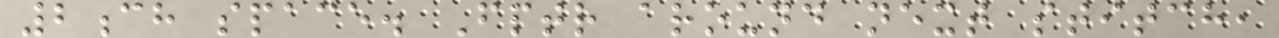2ch space. Fptr around next stitch,
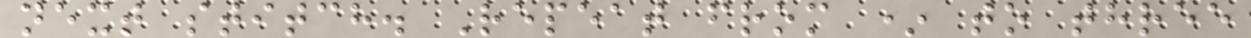next stitch. Repeat from * to three
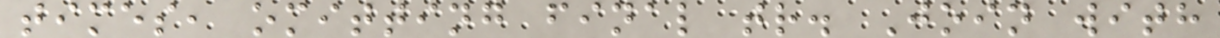times, omitting final tr. Join with
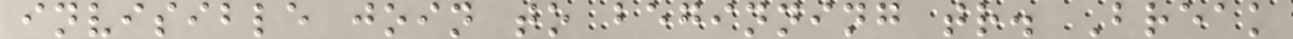invisible join to beginning tr. Break
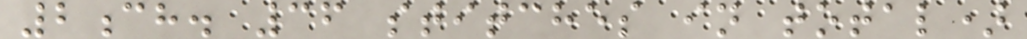2ch. 36 stitches in total)
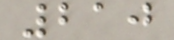210
